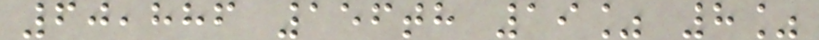60,886 156th 19% 8%
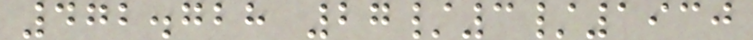472.728 27/3/1930
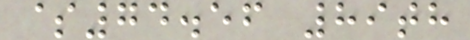$74.56 89th
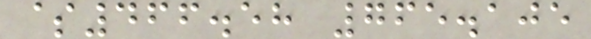$466.58 765.105
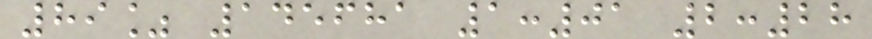89% 145681 1:01 2:28
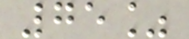75%
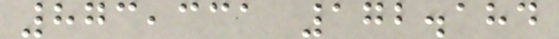873,331 172.184
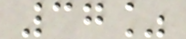37%
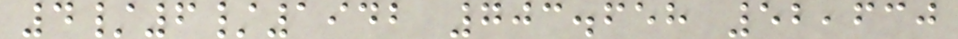4/6/1942 703.658 52,630
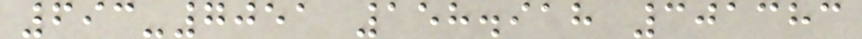693-7051 158.918 301383
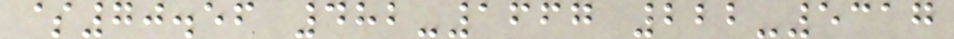$70.56 482-1667 222-5317
